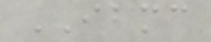IBMC
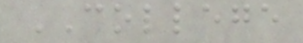COLLEGE
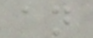an
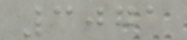3071
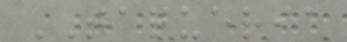TAQUERIA
